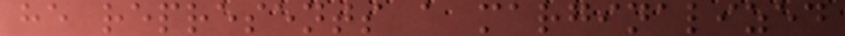he represents a marginalized
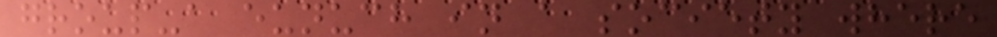group-a eunuch in a society where
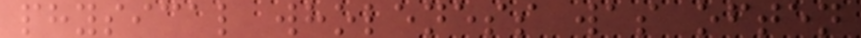physical wholeness was often
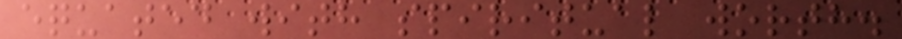equated with spiritual worth.
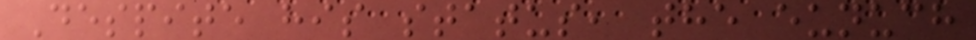Despite his status, the eunuch
